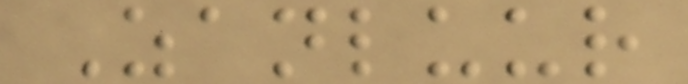Zanluur
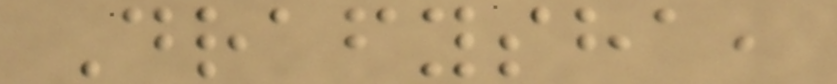Drafysha,
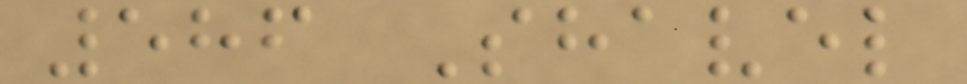586 Shavel
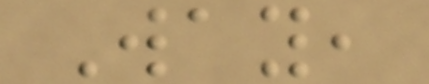Way,
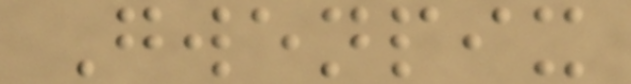Gwenpix
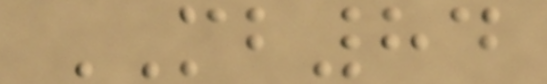MB84
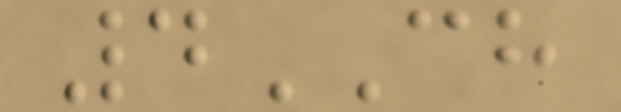4CH
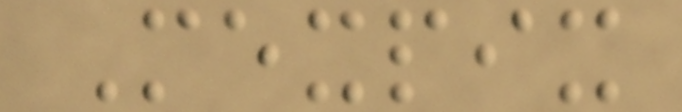Mexpix
